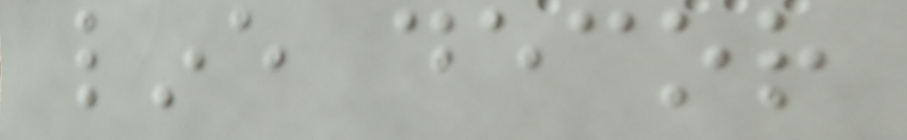line decor
